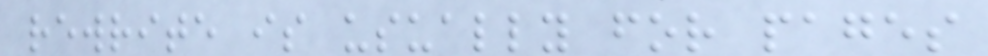rewrite is usually for pages
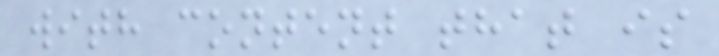with content that is
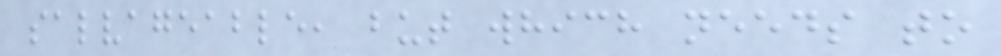salvageable, but which needs to
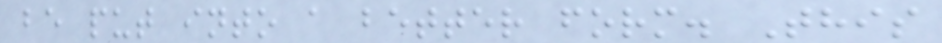be put into a better form. This
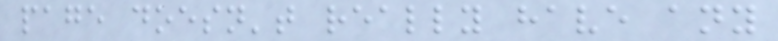page doesn't really have any
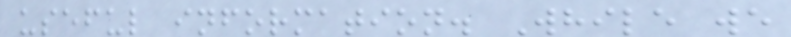useful information. While we
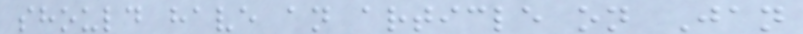should have an article on Jan
